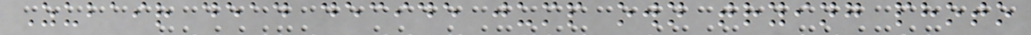Zubair dead decide jump own trying photo
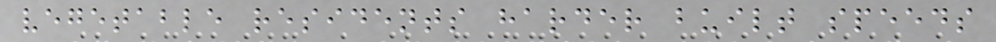vegetable residents harder built speeds
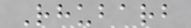Rhubarb
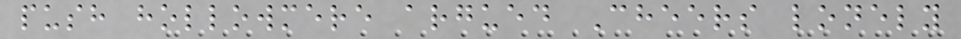push hollowmere argued Cheers lonely
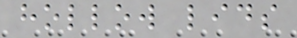hollow lids
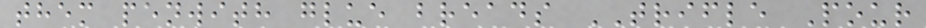them penwith glue breads TRIFLE Pour
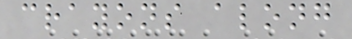crayons along
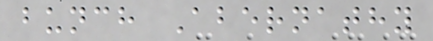bunch Abernathy
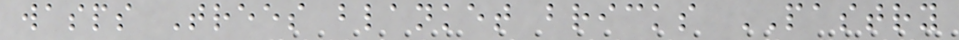wasps Trees blanket bricks PASTRY
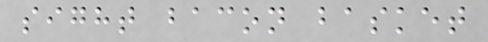sight bacon basket
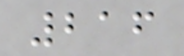216
